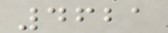4621
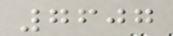7607
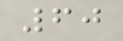60
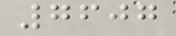7607
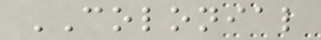COLONIAL
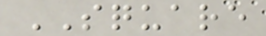SQUARE
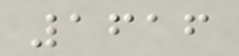1616
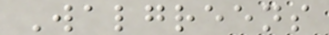Walgreens
